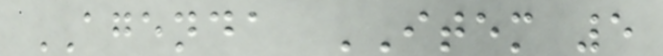AGENDA ITEM 5
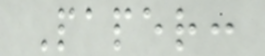Paper:
